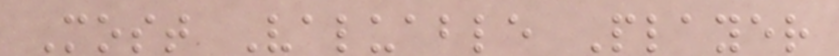Most Valuable Player
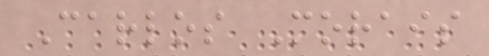Carlos Morais
